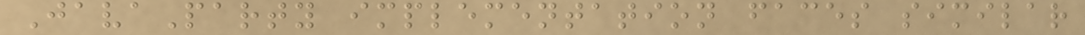JavaParty implementation faces similar
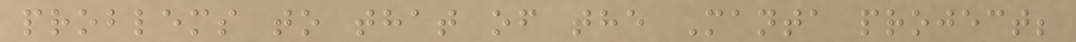problems to that of the Manta project;
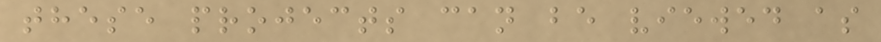these projects can be viewed as
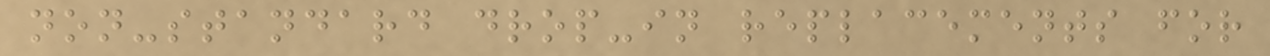non-standard drop-in replacements for
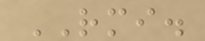RMI.
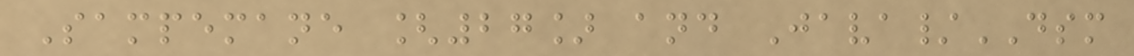Sampemane [27] and Java/DSM
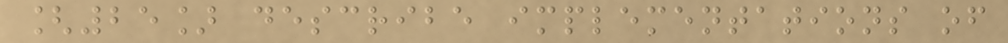[25] describe implementations of
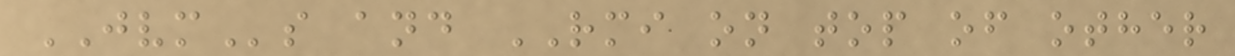JVMs and RMI on top of other
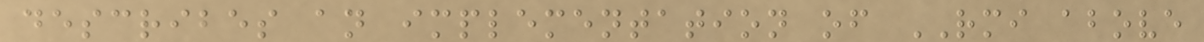describes an implementation of RMI above
